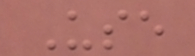Use
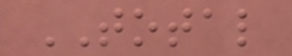TOTAL
